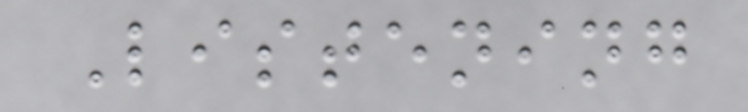Listening
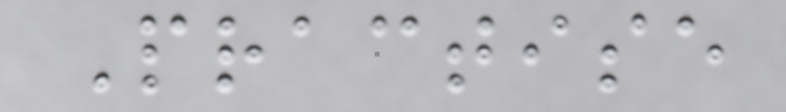Practise
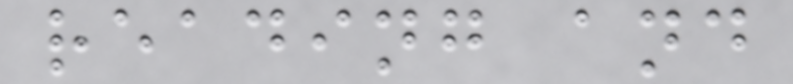reading and
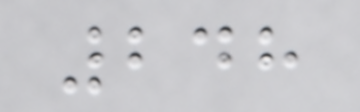248
